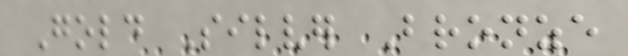Gold Silver Bronze
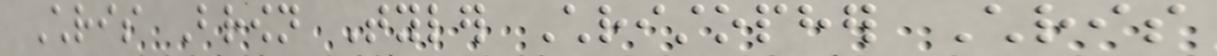Chris Brown Tyler Christopher Chris
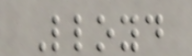Lloyd
